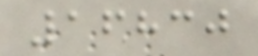16830
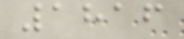1816
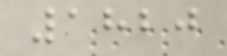1820
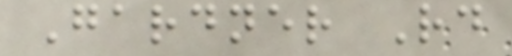Gardner Rd
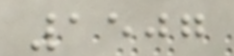1507
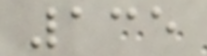135
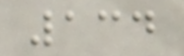134
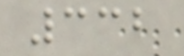332
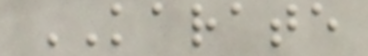KARATE
